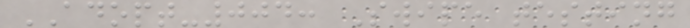ADOPT-004: Swipe testing
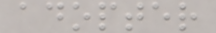adopter
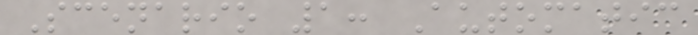Scenario 1: Automatic
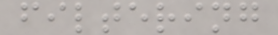filtering
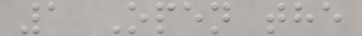1 Open the
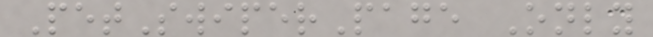PetSwiperPage Only
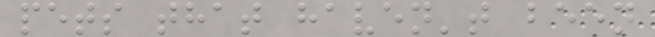pets that haven't been
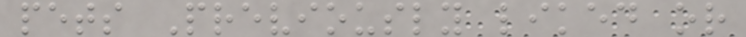pets Previously liked or
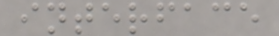interface
